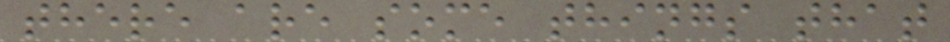there are some things that
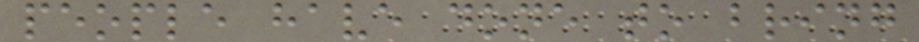people have done to bring
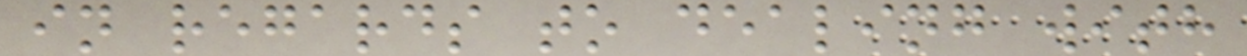in regards to dealing with
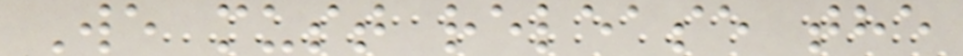We must release the
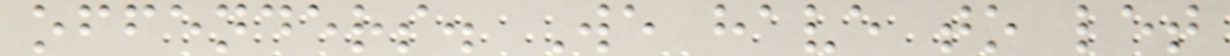offenders. We have to let
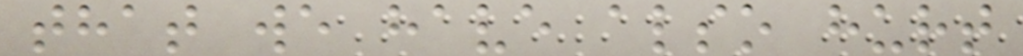that we have also hurt
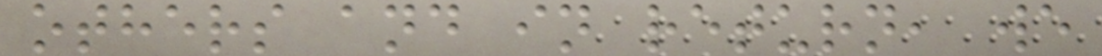others and in return, we
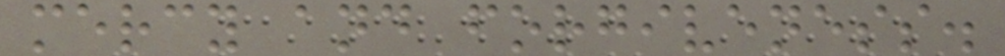mercy and forgiveness.
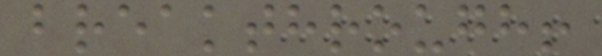breakthrough!
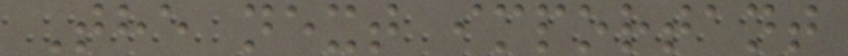The next important
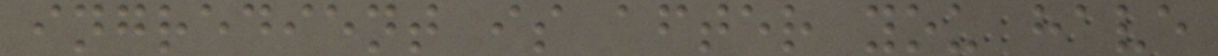ingredient is after you have
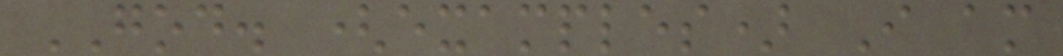GOD. (examples) I am
